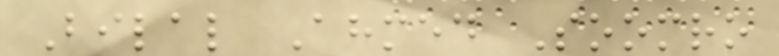Bilal Ahmed Soomro
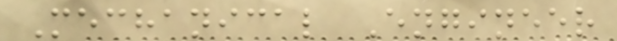Mechanical Engineer
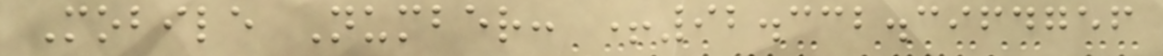Mobile Number: +92.332.3964756
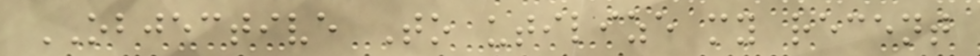OBJECTIVE To utilize my recent
